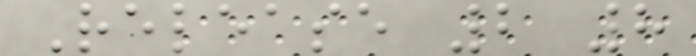Release 2 8
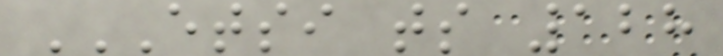ETSI TS 128
